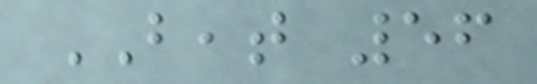BEAT 56
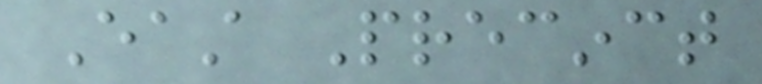East Precinct
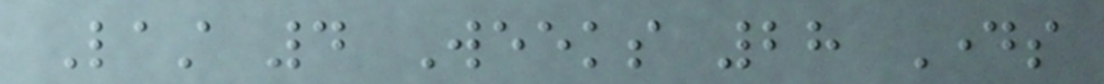Last 4 Weeks 28 Days
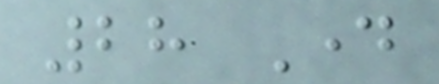28 Day
